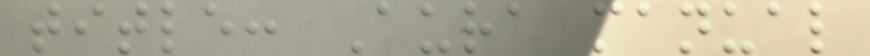title: Aura manual
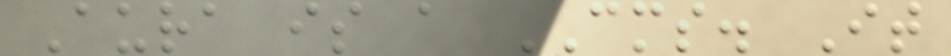Aura is a CMS. It
